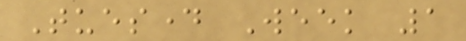Tuesday Week 1
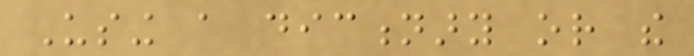Using a dictionary or the
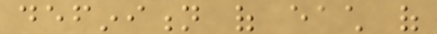definition of each of
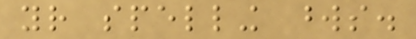your spelling words.
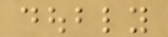doubly
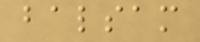balsam
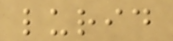lurid
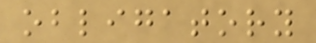obligatory
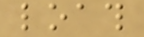loath
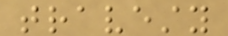travesty
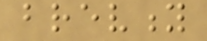brevity
